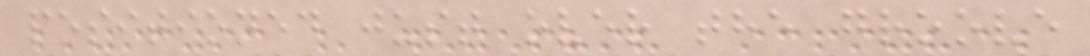positioned just over the groove
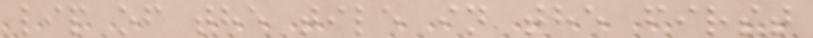lip of the tile in the first
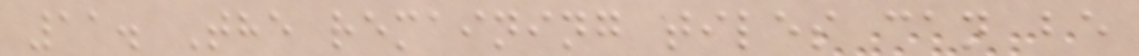11. The remaining tiles can be
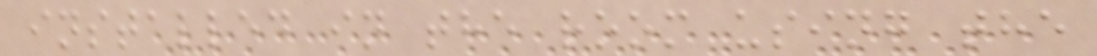installed in the room using the
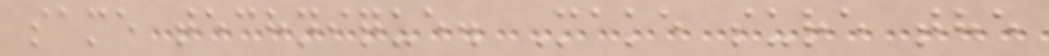same technique. Make sure the
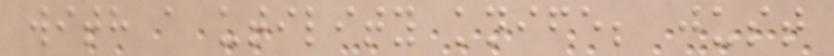with a utility knife; just
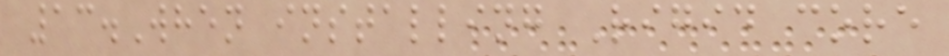13.When installing Rigid core
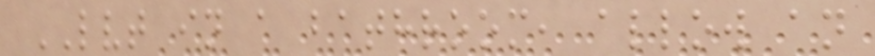LVT in a bathroom, allow an
